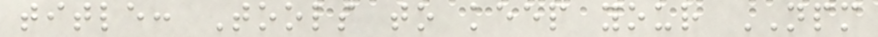title: Tools to keep your NPM
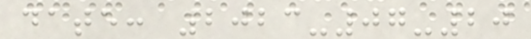date: 2023-07-20
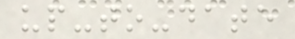up-to-date
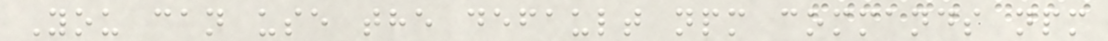You can use the default npm commands npm
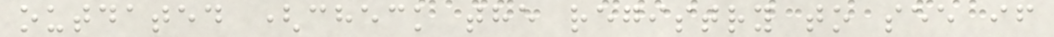outdated (check the registry to see if
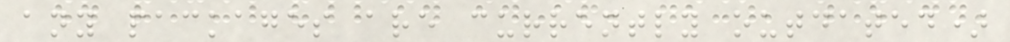any packages are currently outdated)
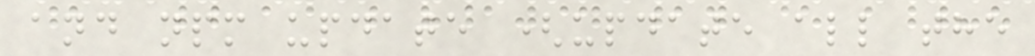and npm update (update all the
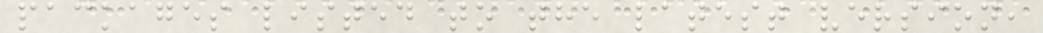packages listed to the latest version,
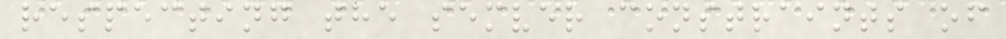respecting the semver constraints of
